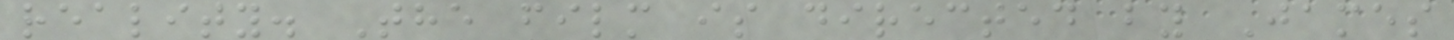reality. The film is directed by James
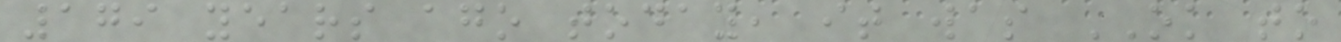179 years ago today, it was OK to
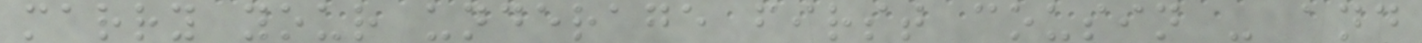marry your underage first cousin - and
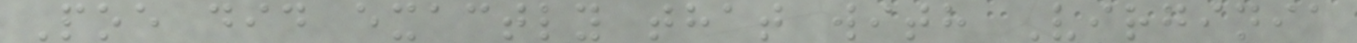Poe did exactly that with Virginia
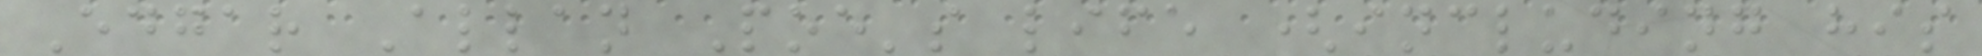Edgar Allan Poe's life (including his
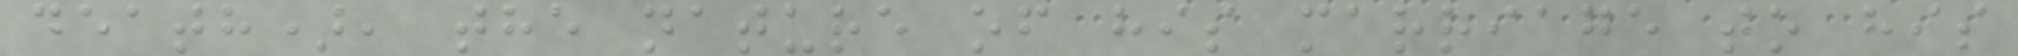death), the nature of his marriage to his
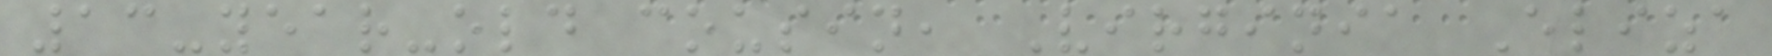13-year-old cousin, Virginia Eliza
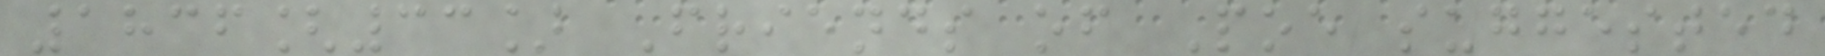1836[33] Friends of Poe suggested
